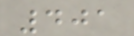401
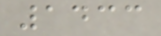1433
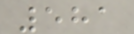581
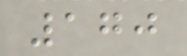170
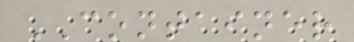CONTAINER
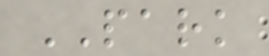PARK
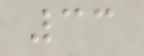33
